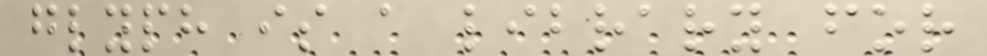glyph is a library for
